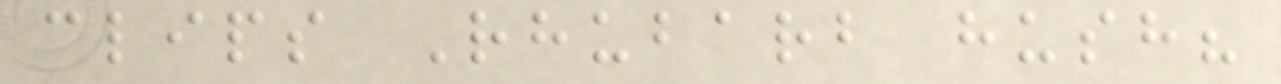clips Rhubarb hush?
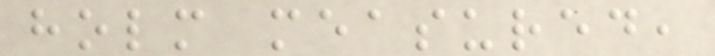holm measured,
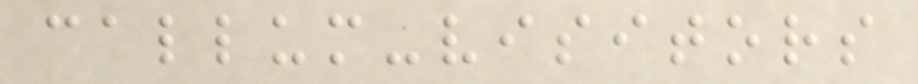callum-visitors
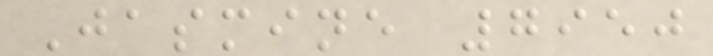Jasmine 7950
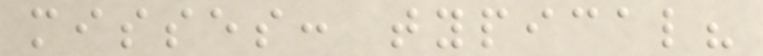misses: typical?
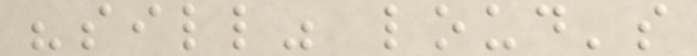"sill" loud's
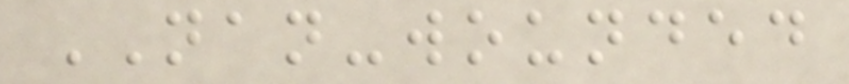NAN-wounded
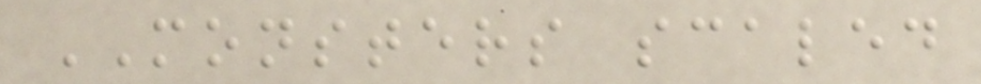MONSTERS scaled
